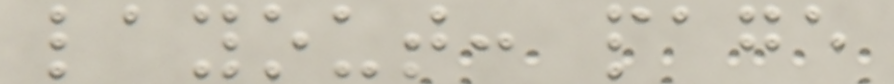layout: page
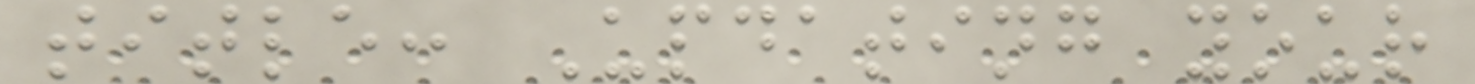title: Updating your
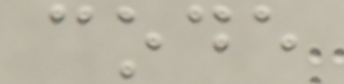code
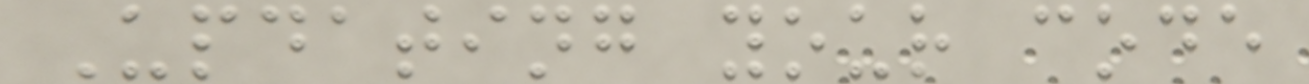Updating your code
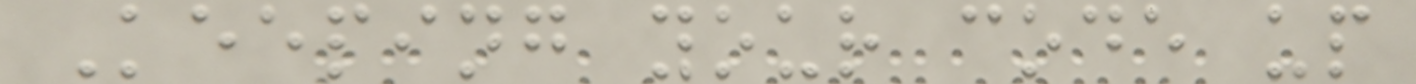Keeping your code up
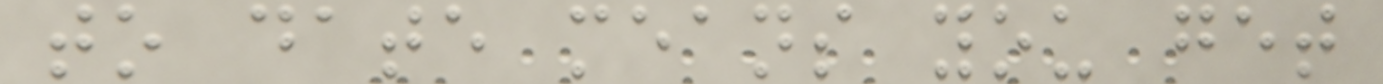to date means you get
